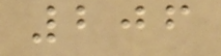206
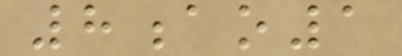8ao1
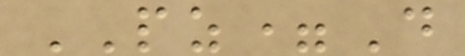PZ=D
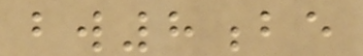bw8be
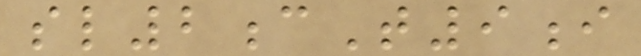sl2cT9i
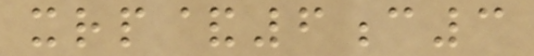xrp&6c3
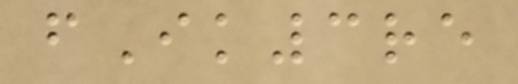fIk3re
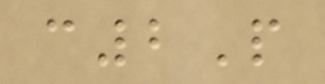c2P
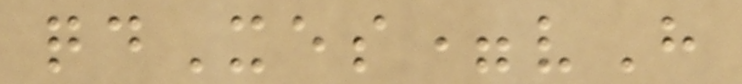qdXes=vH
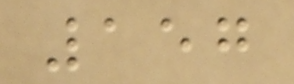157
